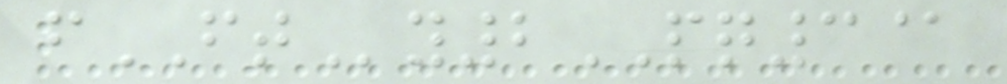fFTy2PQ3@
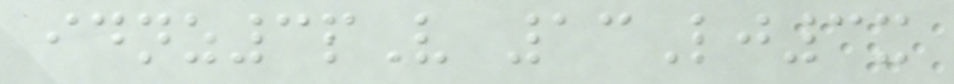idnz3pV 13Lj3x
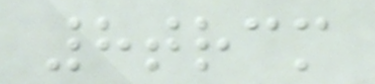8trcm
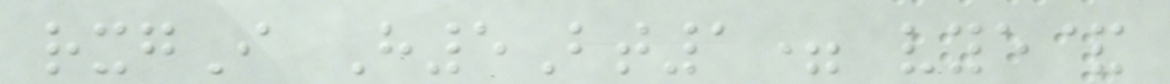rxgI H5Bt1= vye&
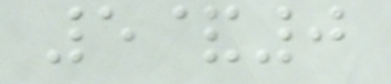5&0
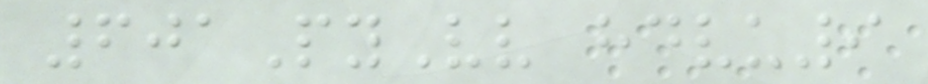601PyVv hdvu9
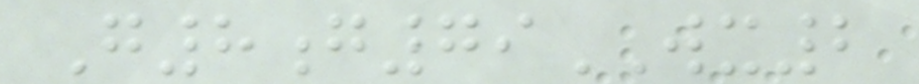G8g79WX2
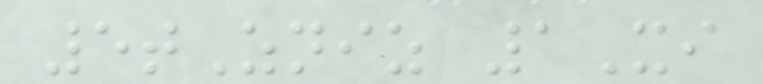5tZniz 1Xi
